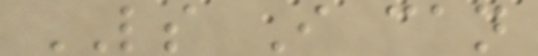LS I can
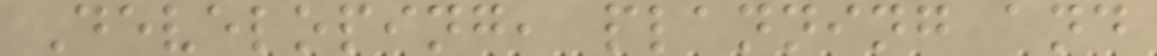Developing, planning and
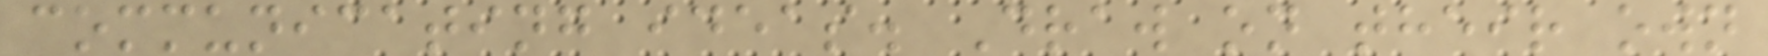communicating ideas. Draw on their own
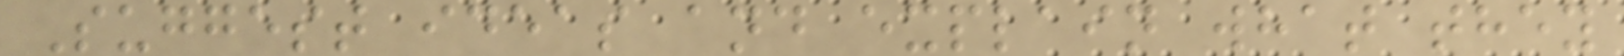Suggest ideas and explain what they
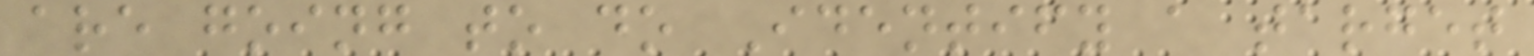are going to do Identify a target
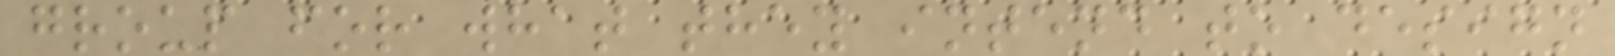group for what they intend to design
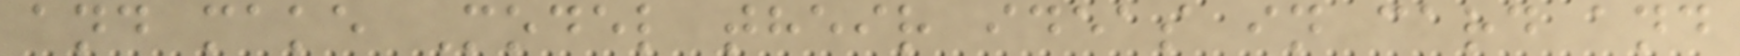and make Model their ideas in card and
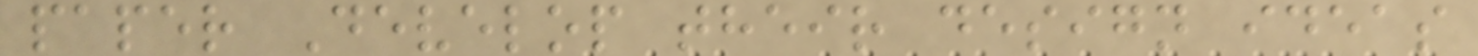paper Develop their design ideas
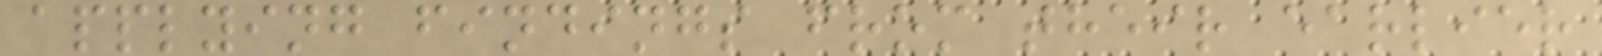applying findings from their earlier
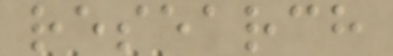research
